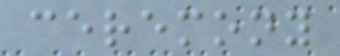ceremony
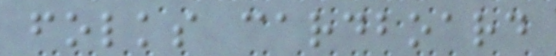folks cardboard
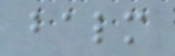balm
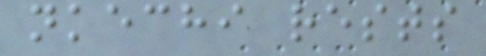nkechi rests
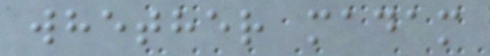whether madam
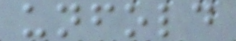unfold
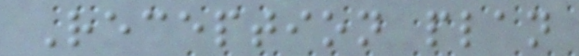Reception plan
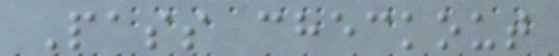Pass checkout
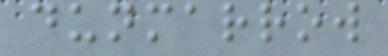dunmarrow
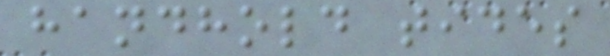handhold tides
